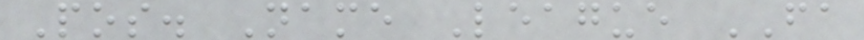Pos. Name League FA
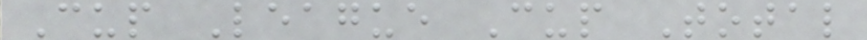Cup League Cup Total
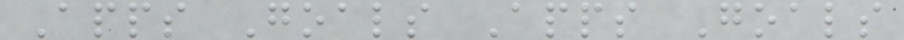Apps Goals Apps Goals
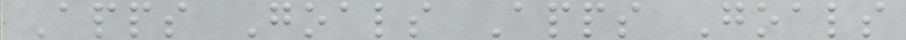Apps Goals Apps Goals
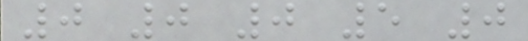0 0 0 5 0
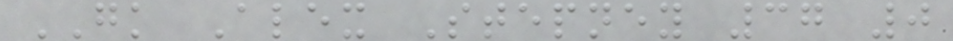GK Alex Stepney 37 0
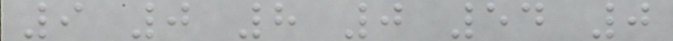9 0 8 0 54 0
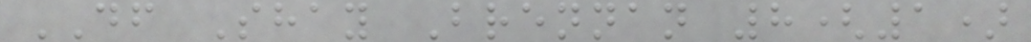DF Shay Brennan 8(1)
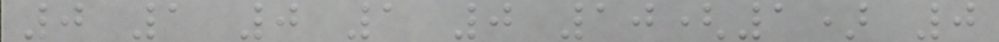0 1 0 1 0 10(1) 0
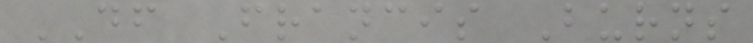DF Francis Burns
